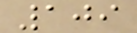109
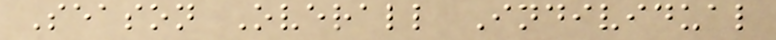Season Overall Individual
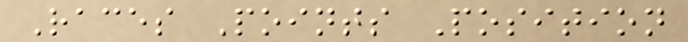Races Points Position
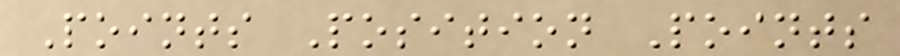Points Position Points
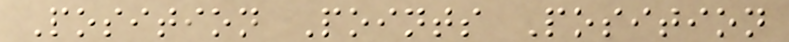Position Points Position
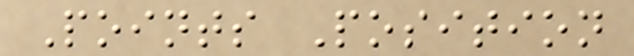Points Position
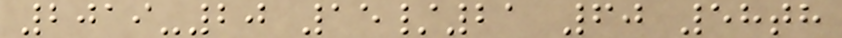2019-20 15/21 60 58th
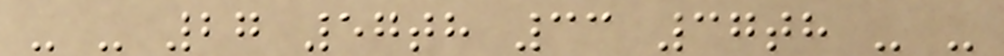- - 27 57th 33 37th - -
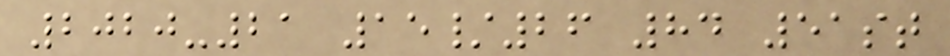2020-21 15/26 84 51st
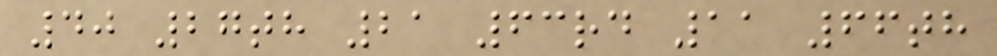40 27th 21 63rd 11 66th
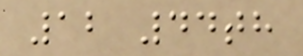12 44th
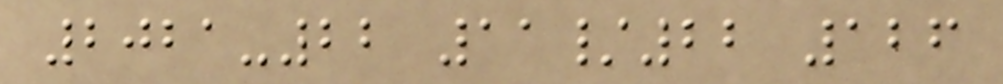2021-22 11/22 126
